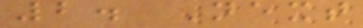2. Next
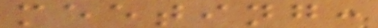meeting:
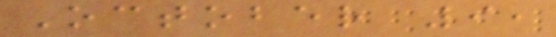October 9,
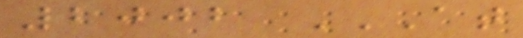2002 AT
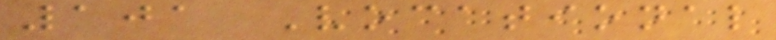101 Vocational
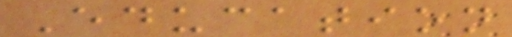Education
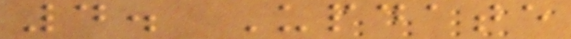4. Update
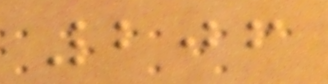206
